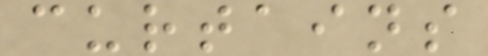curtains
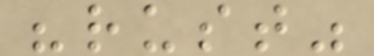"rust"
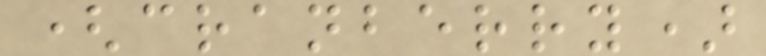(cranberry)
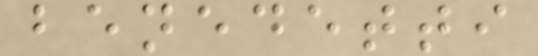benedetti
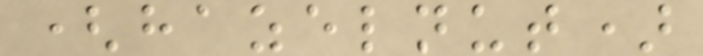(hazelnut)
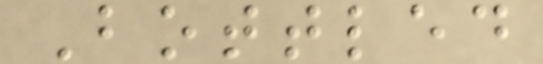Bottled
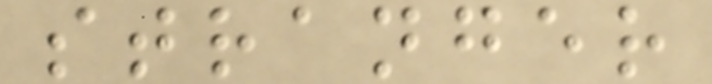stranger
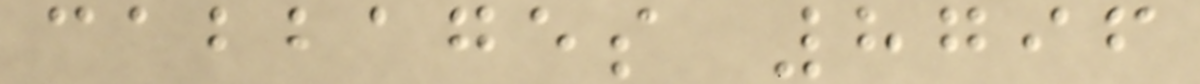cabbages 8796
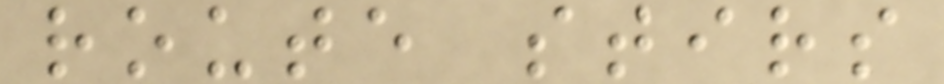route stirs
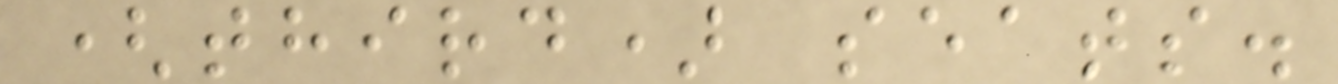(third) seats.
